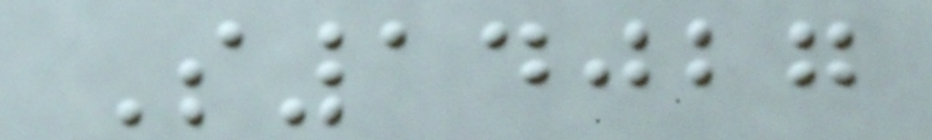S14027
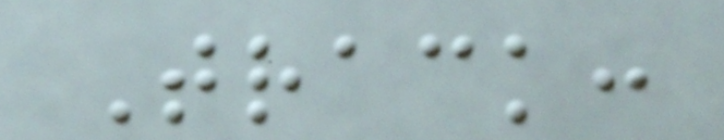Track:
